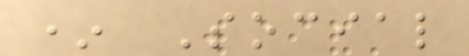* Social
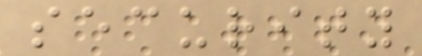security
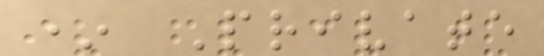* Private
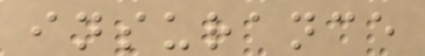insurance
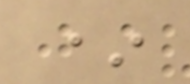*
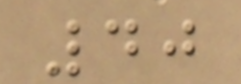40
